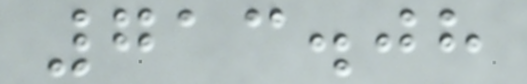713.08
